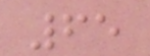65
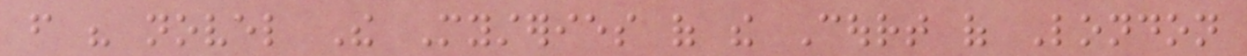from his novel The Mysteries of the Court of London
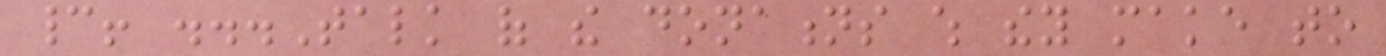cannot! ...Talk of the donations which they make to
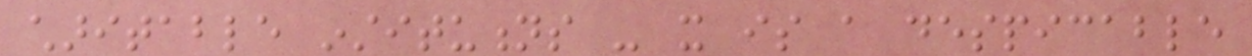charitable institutions - it is a despicable
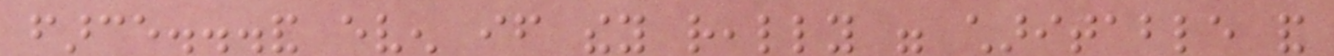farce...and even if they really were charitable and
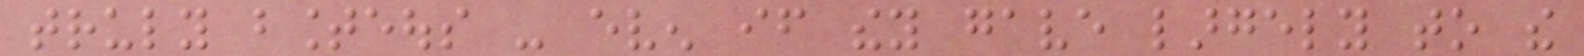truly bounteous - even if they gave largely to the
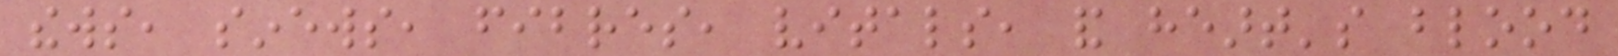thews, sinews, fibres, vitals, and heart's blood
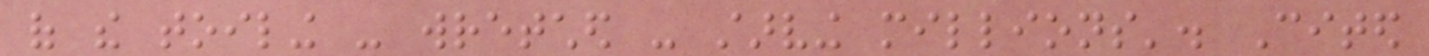of the toiling - wretched - starving millions'. Cited
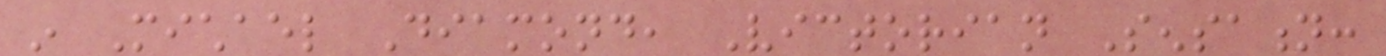in Michael Diamond, Victorian Sensation:
